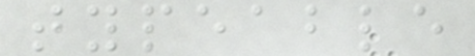typeable
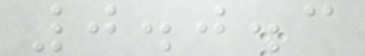0.0.3
